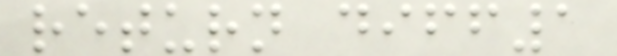return diff1
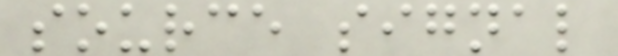source signal
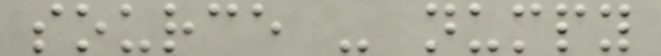source - numpy
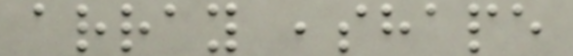array ,shape
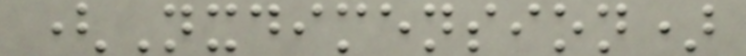(Nxdimension)
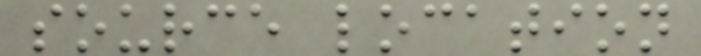source location
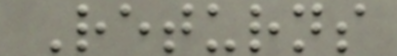Returns
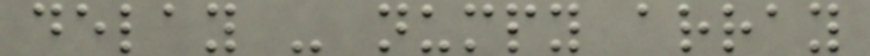delay - numpy array
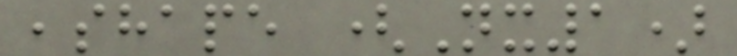,shape (Nx1)
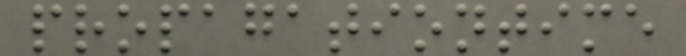propagationtime
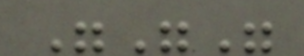"""
